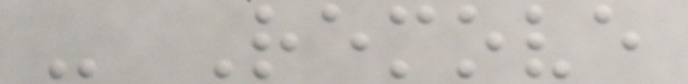- Remove
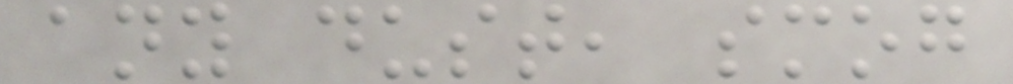any dust, smog
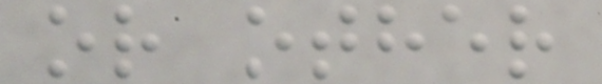or other
